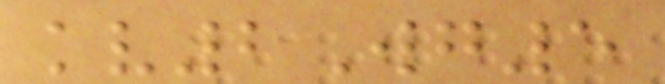kv2Wg5
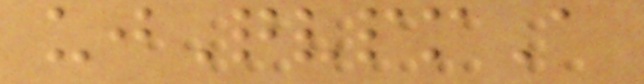ujQvpmA
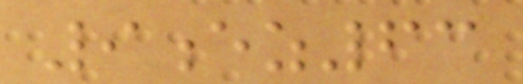9ez63
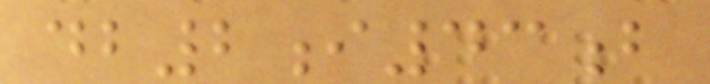db2i43b
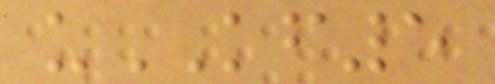uKF5
